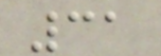31
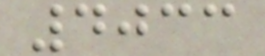4033
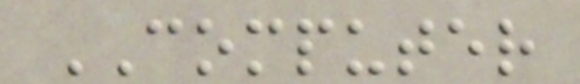COMPUTER
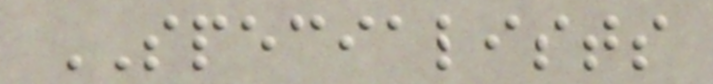SPECIALISTS
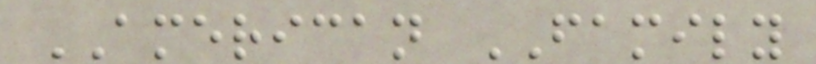AMERICAN FAMILY
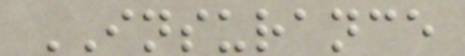INSURANCE
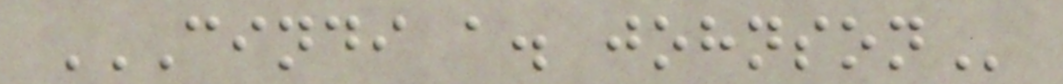CINDI A. JOHNSON
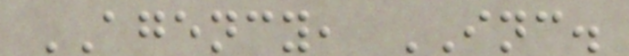AGENCY, INC.
